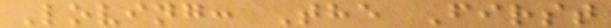Loving: The First
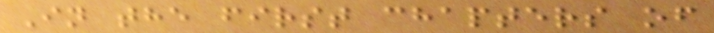In the first chapters of
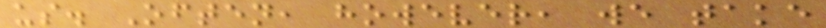us. Often, however, we take
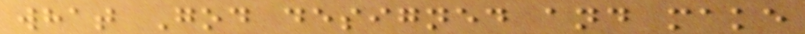what God designed and make
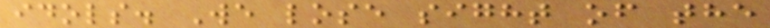idols. We lose sight of the
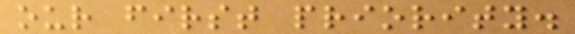our first priority.
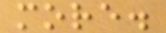more.
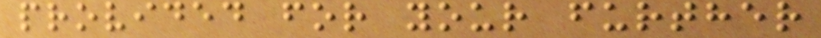provided for your further
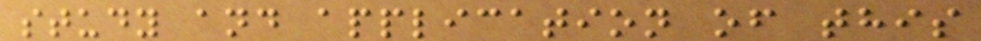study and application of this
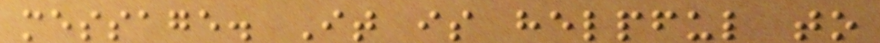message. It is helpful to
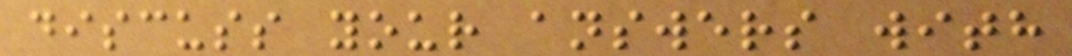discuss your answers with
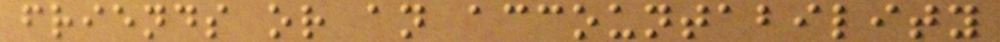friends or an accountability
